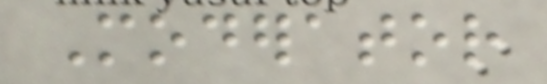Moderator
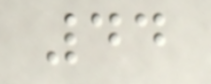44
